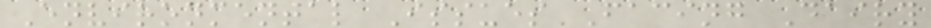Environmental Issues Facing Dairy
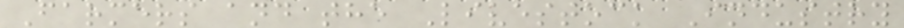Farmers and the Livestock Industry
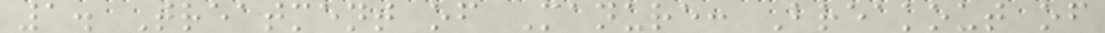1. Treatment of Manure: Breakout of
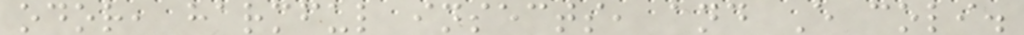odor, harmful insects, and E coli.
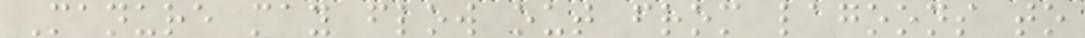Manure may flow out from lagoons to
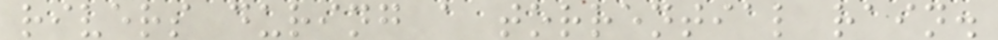rivers during a torrential rain.
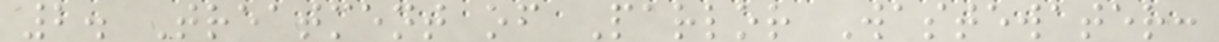2. Treatment of Parlor Wastewater:
